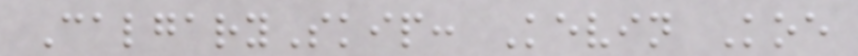CalgarySkip: Kevin Koe
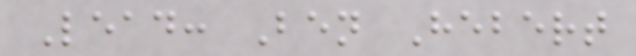Lead: Ben Hebert
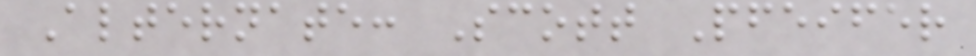Alternate: Scott Pfeifer
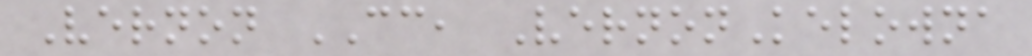Vernon CC, VernonKelowna
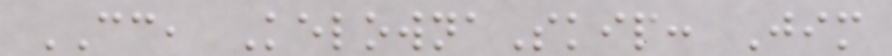CC, KelownaSkip: Jim
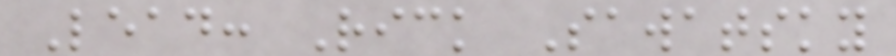Lead: Rick Sawatsky
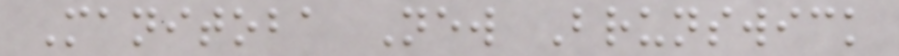Manitoba New Brunswick
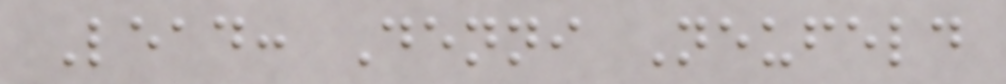Lead: Denni Neufeld
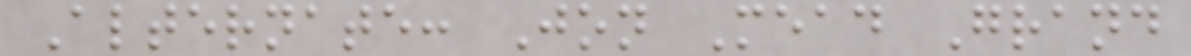Alternate: Jon Mead Grand
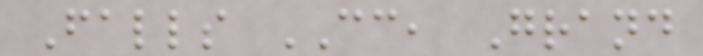Falls CC, Grand
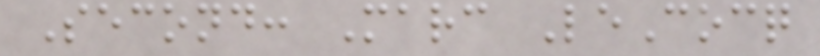Second: Marc LeCocq
